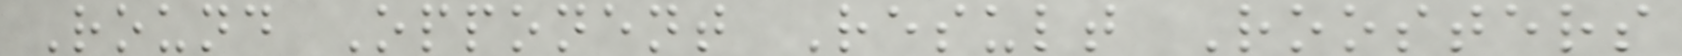Round Opponent Result Roosters
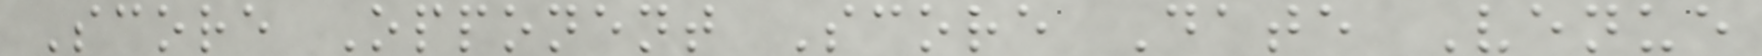Score Opponent Score Date Venue
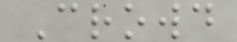Crowd
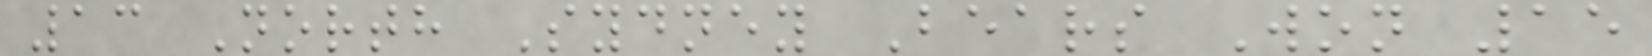13 North Sydney Bears Won 15
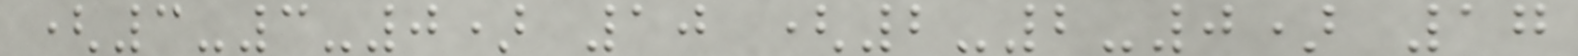(3-3-0) 10 (2-2-0) 17
